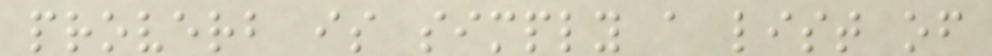proverb is simply a list of
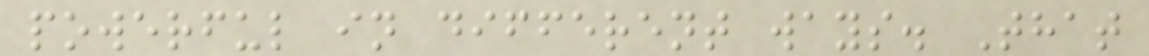powerful in different ways. That
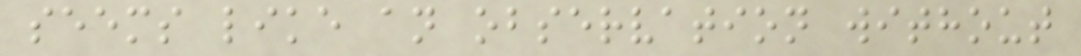seems like an observation without
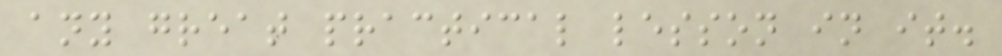any great practical lesson in it.
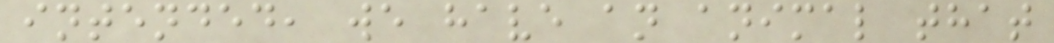intended, we have an animal that
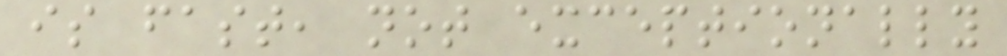is fast, not exceptionally
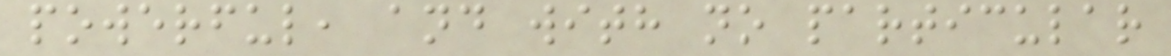powerful, and with no particular
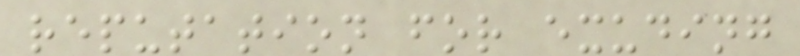reputation for exuding
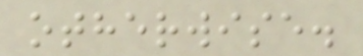otherwise.
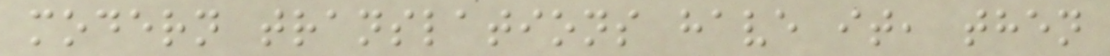modern translations have it, then
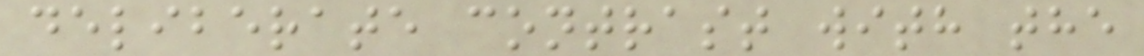deliberate contrast with the
